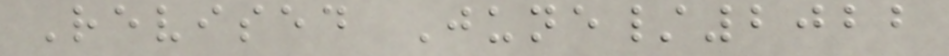Revised June/2022
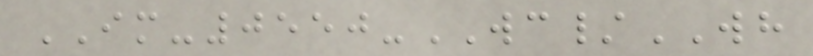IM-0550-WC/WH
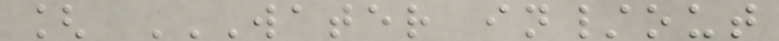[ WATER IN/OUT
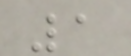1
